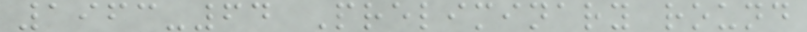1963-64 Preliminary round
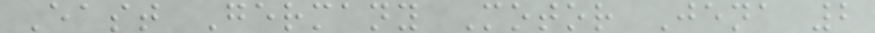East Germany Motor Jena 2
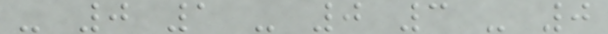- 0 1 - 0 3 - 0
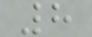8
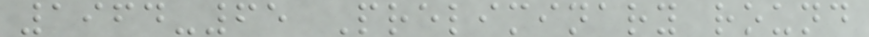1964-65 Preliminary round
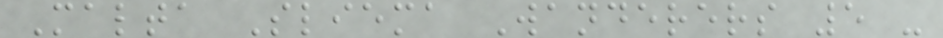Malta Sliema Wanderers 5 -
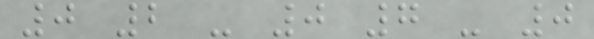0 2 - 0 7 - 0
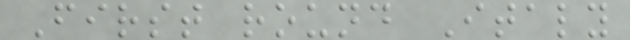First round Italy
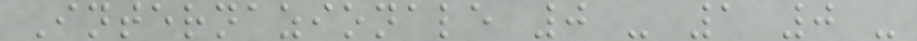Internazionale 0 - 1 0 -
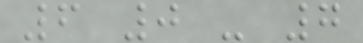6 0 - 7
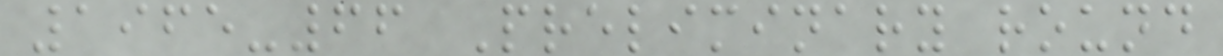1965-66 Preliminary round
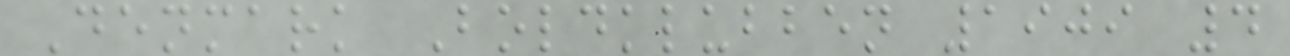Denmark Boldklubben 1909 4
